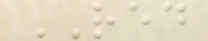RED
